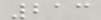213
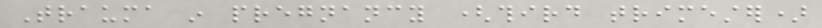Trauma in pregnancy (third trimester)
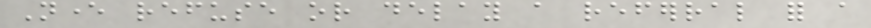Never refuse or delay a referral for a
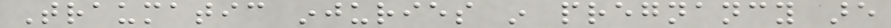Traumatic injuries in pregnancy are
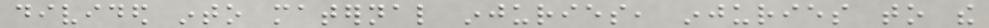divided into maternal injuries, injuries to the
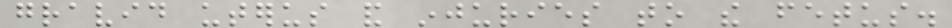gravid uterus and injuries to the fetus.
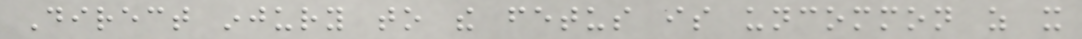Direct injury to the fetus is uncommon as it
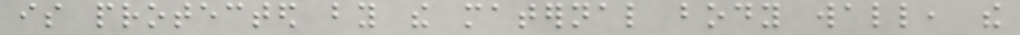is protected by the maternal body wall, the
